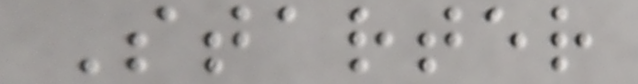Starter
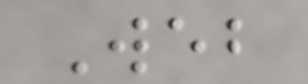Web
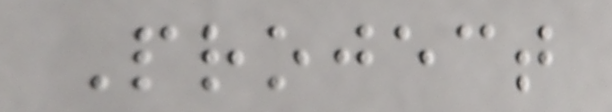Project
